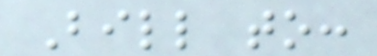Bill to:
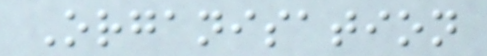Organisation
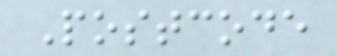Postcode
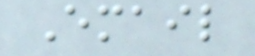Email
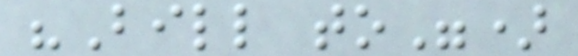"Bill to")
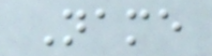Name
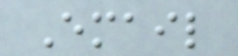Email
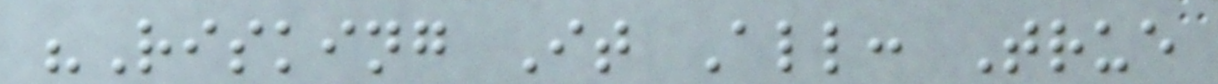"Risking It All: True
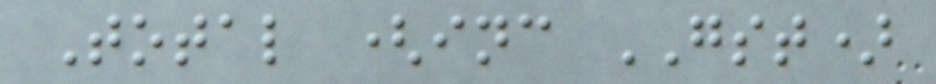Total (inc GST)
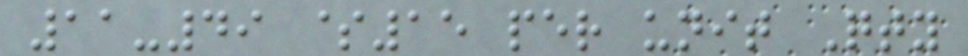11-49 $15 per unit Qty
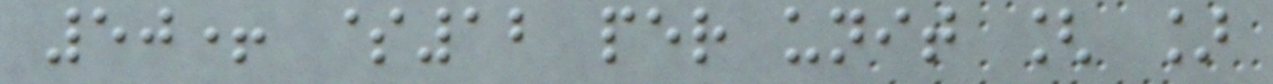50+ $12 per unit [ ]
